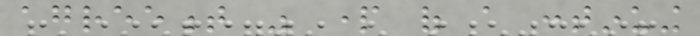agreement was part of a continuing
